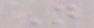N
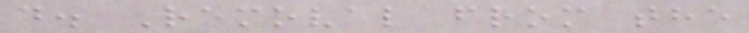d. Removal from the
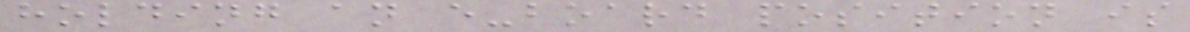holding an e-board position is
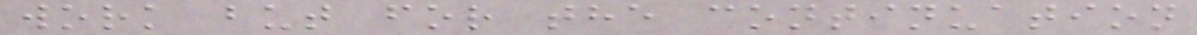work but for the continuation
